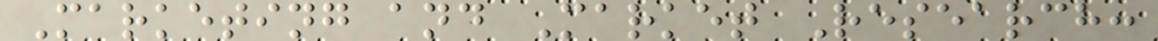Marketing and Market Research:
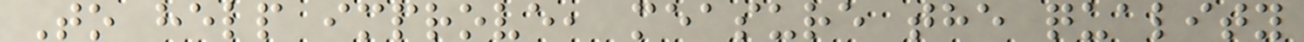To help improve, measure the quality
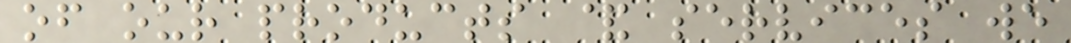of our products & services we
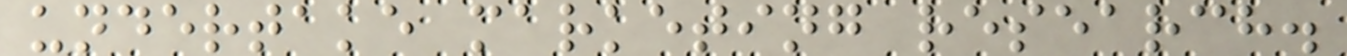undertake marketing research.
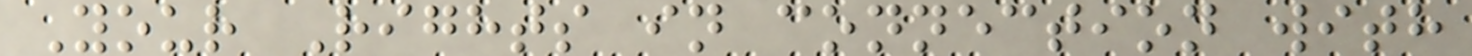Your Rights in connection with
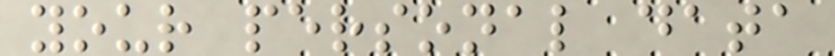your personal data
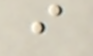i
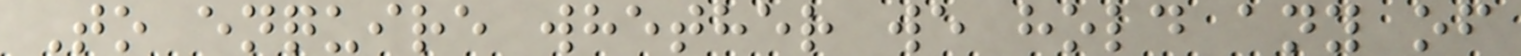To enquire whether we hold any of
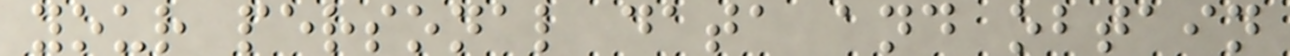your personal data and obtain
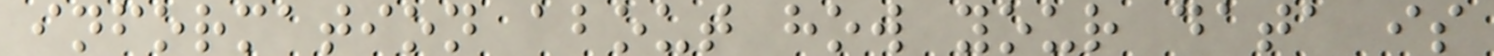information about how your data is
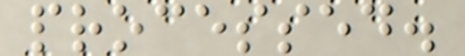processed.
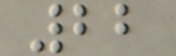22
